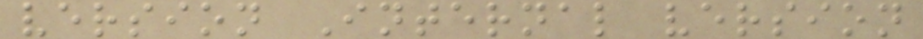version Internal version
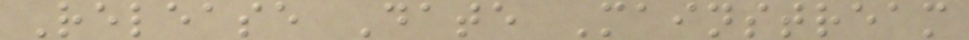Release Date Mainstream
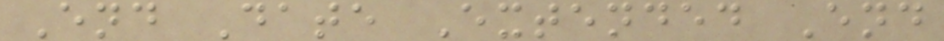End Date Extended End
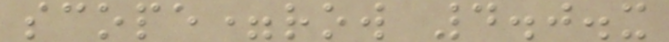scope=row 4.0.x
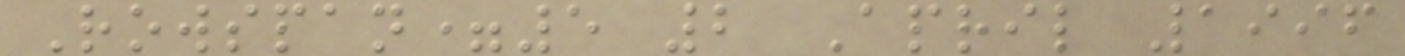Rowspan=5 2 April 1996
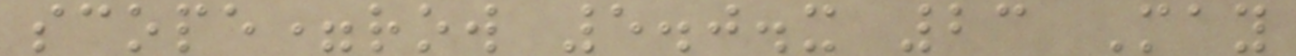scope=row 5.0.x 23 May
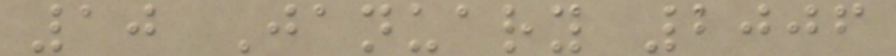10 January 2006
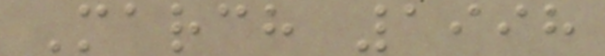March 1998
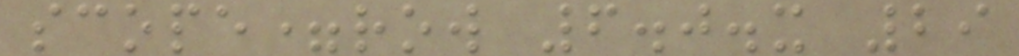scope=row 6.0.x 29
